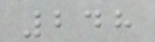248
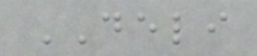DELI
